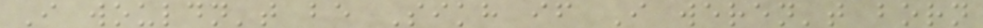I wouldn't be Sikh if I weren't born
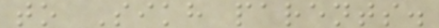to Sikh parents.
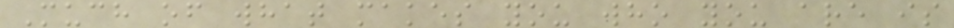Much of what makes you who you are is
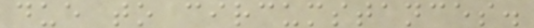due to circumstances.
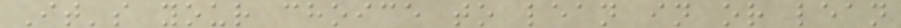It's your choice to lean in or lean
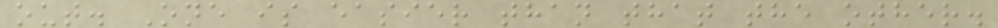out. One is easier than that the other.
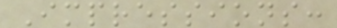Impressions:
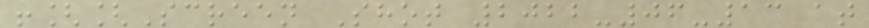![[Screen Shot 2022-06-13 at
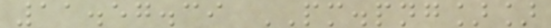11.57.39 PM.png]]
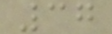37
